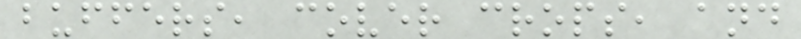buffers, cover crops, and
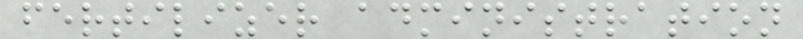fertilizer administration
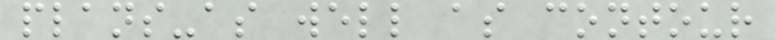plans-as well as contour
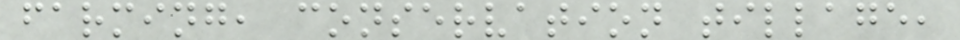farming, conservation tillage,
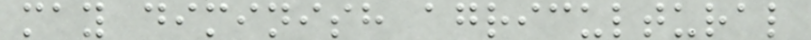may diminish agricultural
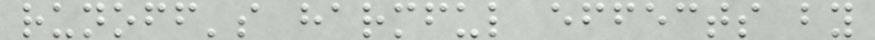runoff's harmful effects by
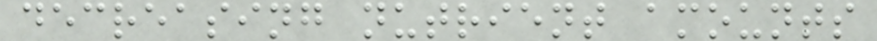decreasing nutrient amounts
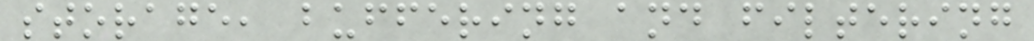storage, buffering and filtering
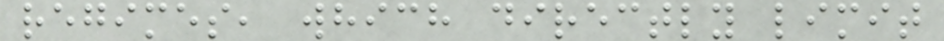regimes, which directly limit
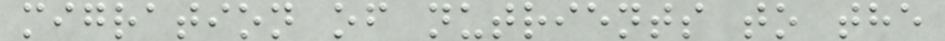migration of nutrients to the
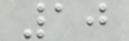10
